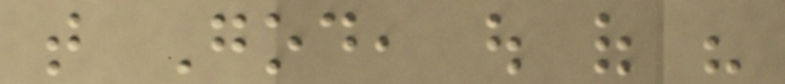that God, out of his
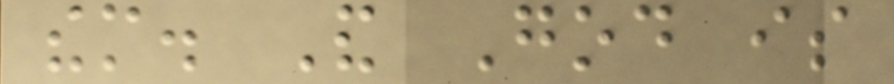them. And God is
